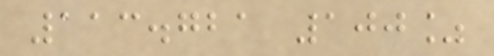113.721 100%
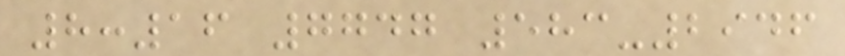8:16 7747 583-2946
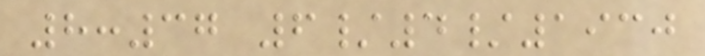8:37 6/4/1930
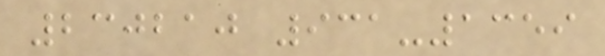230210 931-1359
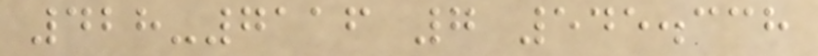428-7116 7 545.338
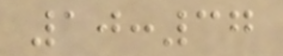10:37
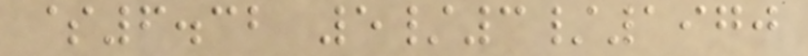$6.32 5/3/1970
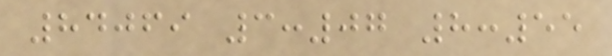84069 3:07 8:55
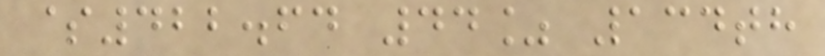$422.64 44% 134th
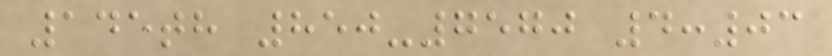145th 850-7570 4:03
